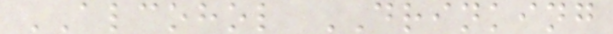ALCOHOL DRINKING
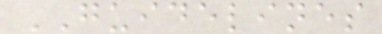GUIDELINES
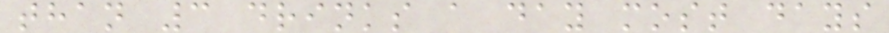than 3 drinks a day most days
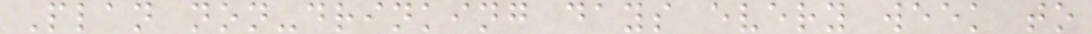Plan non-drinking days every week to
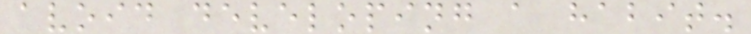avoid developing a habit.
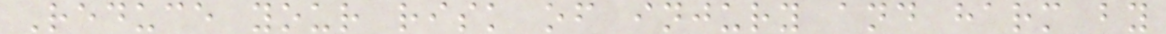Reduce your risk of injury and harm by
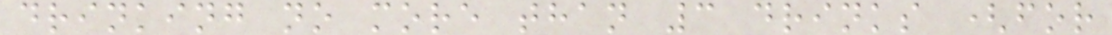drinking no more than 3 drinks (for
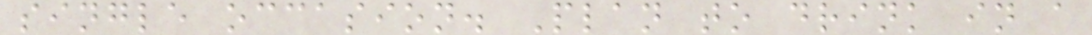single occasion. Plan to drink in a
